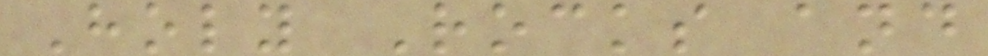Holy Rocks and
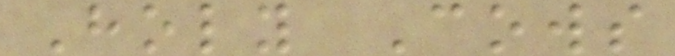Holy Cows
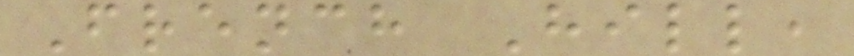French Hill,
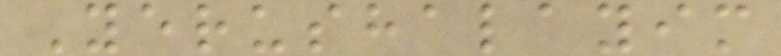Yerushalayim
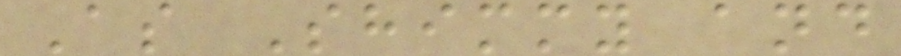As Shimmy and
